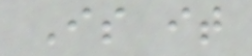Is it
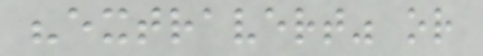"extravert" or
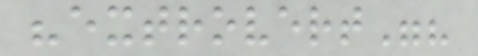"extrovert"?
